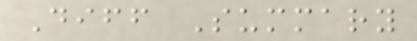Diff Summary
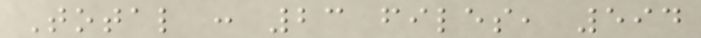Total : 23 files, 594
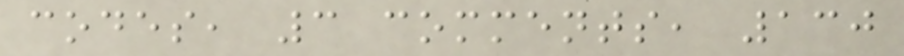codes, 3 comments, 130
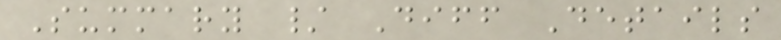Summary / Diff Details
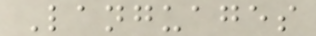Languages
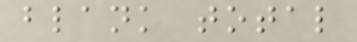blank total
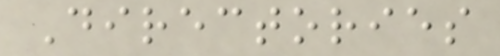Directories
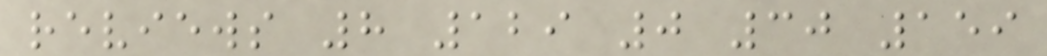reviews 8 129 0 30 159
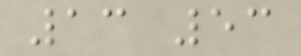13 53
